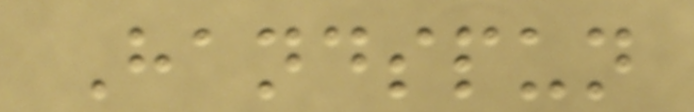Handspun
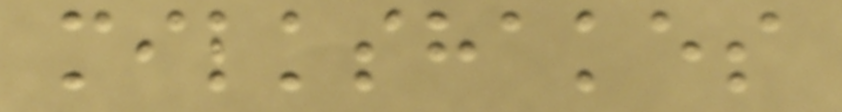milkshakes
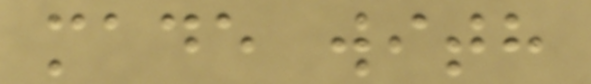made with
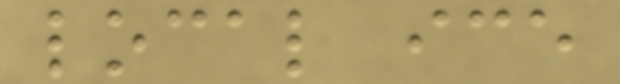local ice
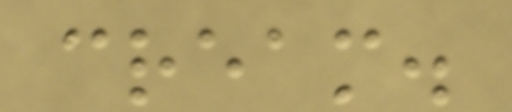cream.
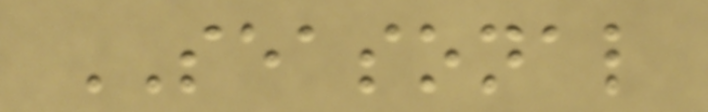SEASONAL
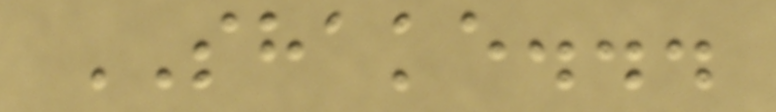SHAKE...
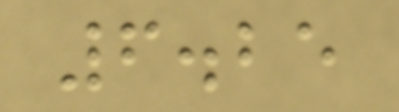6.25
